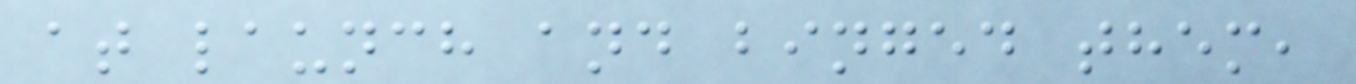at launch and binged them,
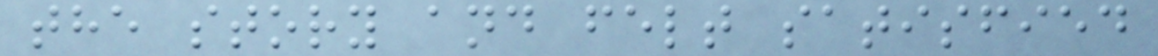the story and felt satisfied
